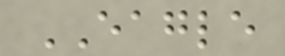EAGLE
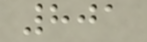801
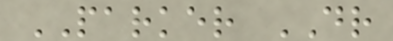PARKER DR
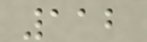112
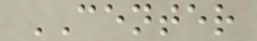CENTER
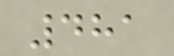481
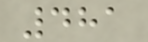481
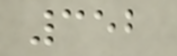352
